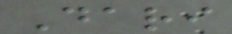Dari
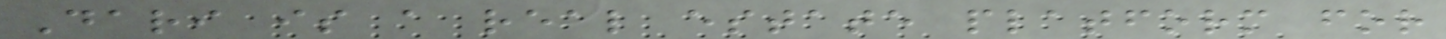Dari is a real estate platform for
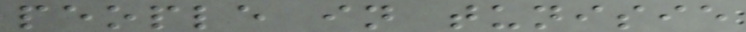people in tunisie
